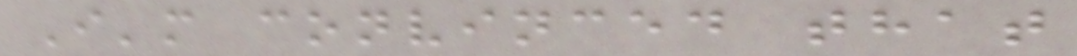I'm convinced that
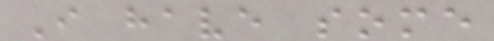I have some
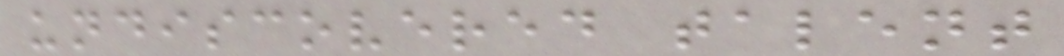undiscovered talent
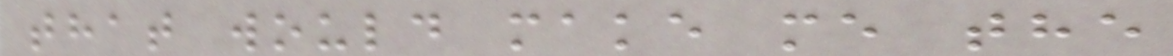that would make me the
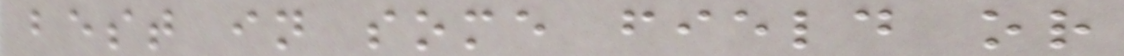best in some field or
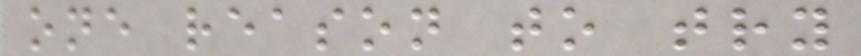one reason to try
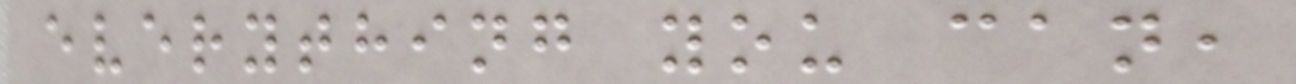everything you can,
